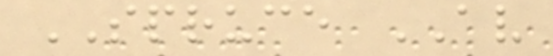SPRUCE AV
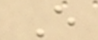E
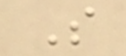S
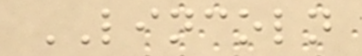LINCOLN
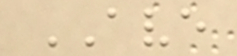AVE
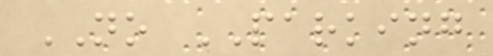NO PARKING
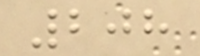208
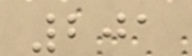201
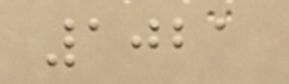1021
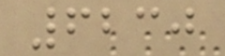6230
